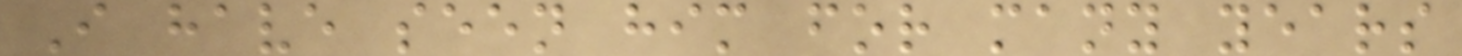I have seen him for many years
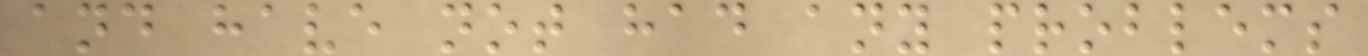and have not had any problems
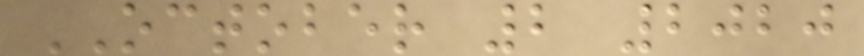OCTOBER 2 2020
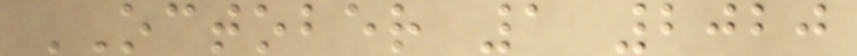OCTOBER 1 2020
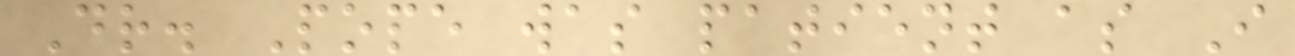Dr. Pope was patient as I
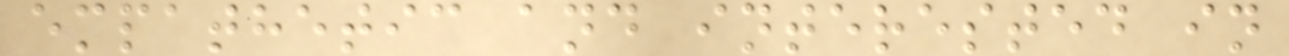empathetic and interested in
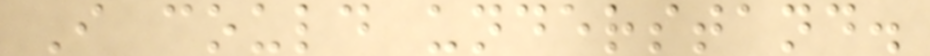I could understand.
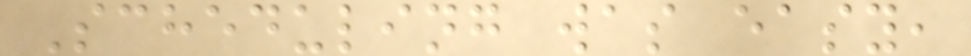Scheduling was easy,
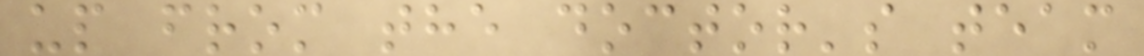up from the doctor's team
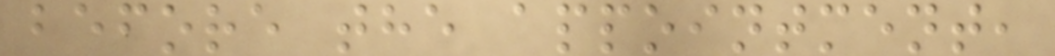before the appointment,
